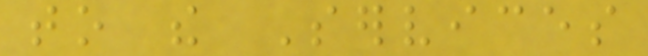to the Services
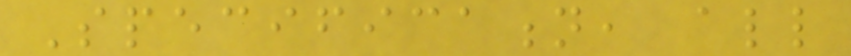Specification, all
